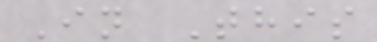In This
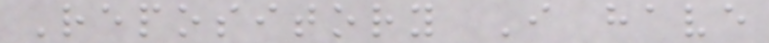Repository I have
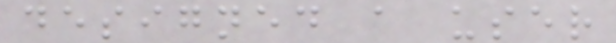designed a user
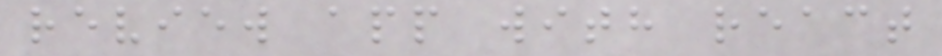review app with react
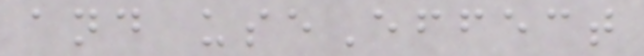and useEffect
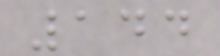144
